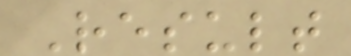Result
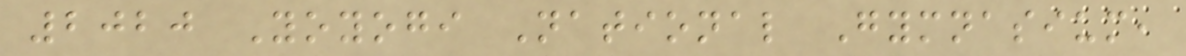2020 Yoyogi National Gymnasium,
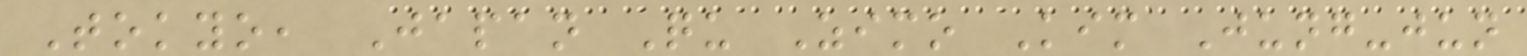Tokyo, Japan Qu Zimo Kim Jung-jun
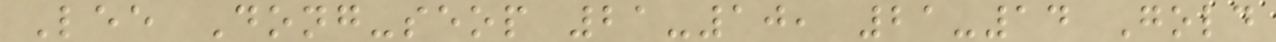Lee Dong-seop 21-10, 21-14 Gold
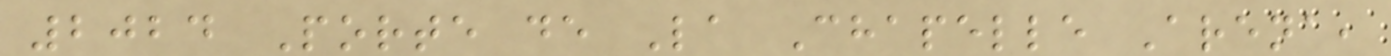2024 Porte de La Chapelle Arena,
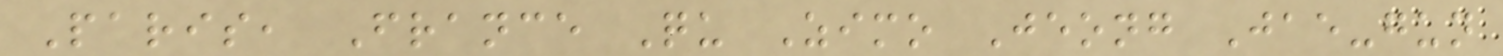Paris, France Qu Zimo Jeong Jae-gun
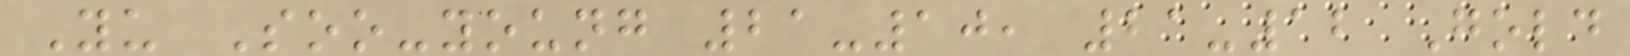Yu Soo-young 21-10, 21-12 Gold
